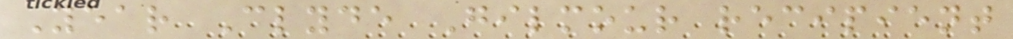Year Clyde Gilmour recipient
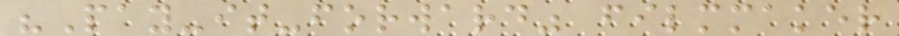"Pay-it-forward" filmmaker
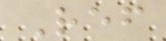Ref
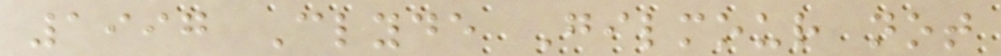1997 Clyde Gilmour not
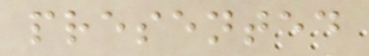presented
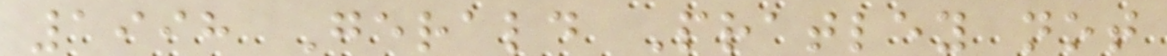1998 Gerald Pratley not
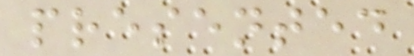presented
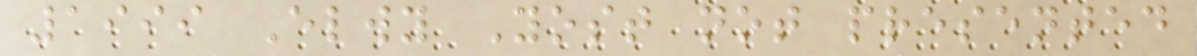1999 Elwy Yost not presented
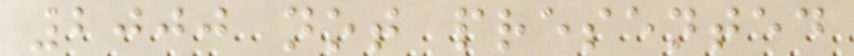2000 not presented
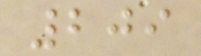209
